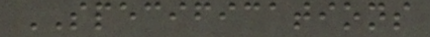SPECIFICATIONS
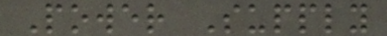Power Supply
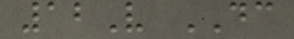12V DC
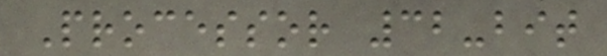Processor 32-bit
